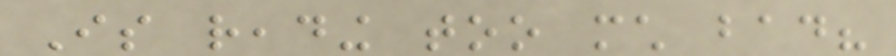Is reading too much bad?
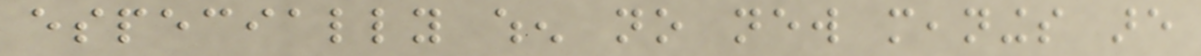especially when no new meanings are
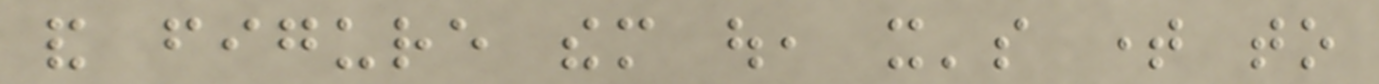and figure them out, it's time to
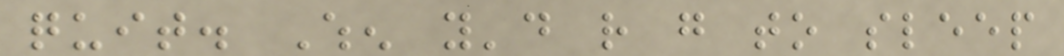quit. When you'd rather go to sleep
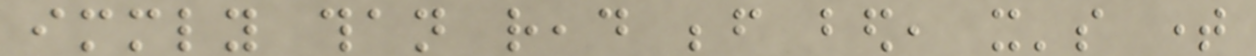immediately than read before bed, it's time
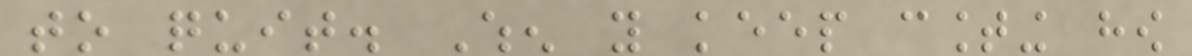to quit. When you keep counting how
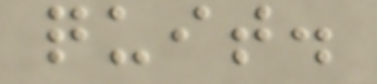quit.
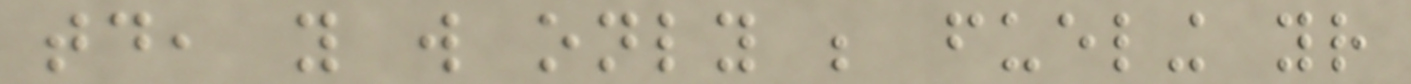today, you will only be fueling your
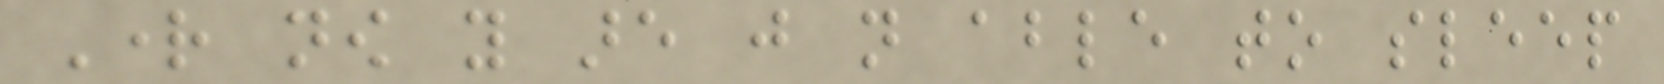Right now you are just not able to sleep
